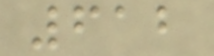612
